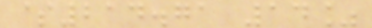$214.71 14%
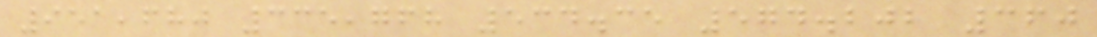951,680 335,768 534.35 574.202 360
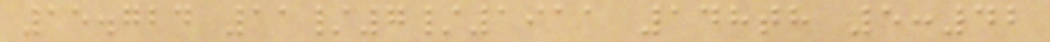15.724 11/7/1911 148th 5:42
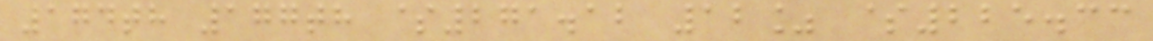174th 177th $271.12 12% $225.33
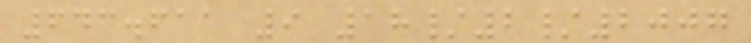643.611 9 18/2/2007
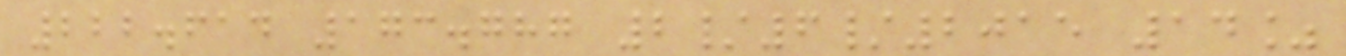222.614 173.787 2/6/2015 14%
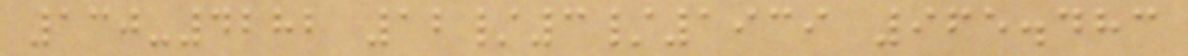130-4282 12/3/1939 965.483
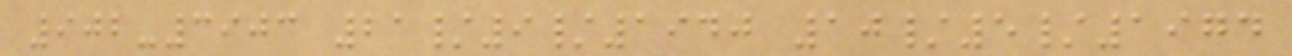902-3903 21/9/1940 10/5/1974
